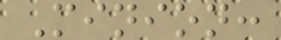Minion:
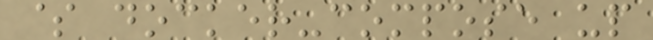$ docker-compose up
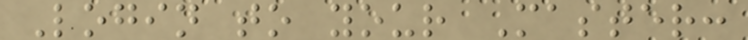Login to your Master:
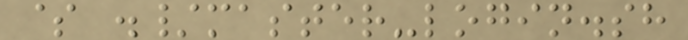$ ./master-login.sh
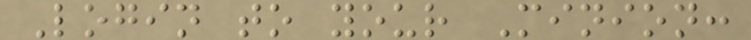Login to your Minion:
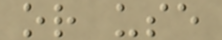or use
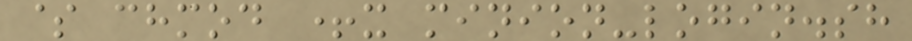$ chmod +x minion-login.sh
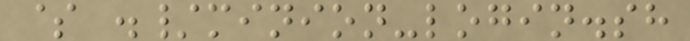$ ./minion-login.sh
